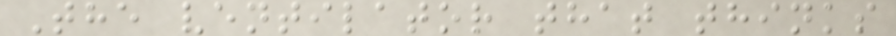The ventilator that thinks
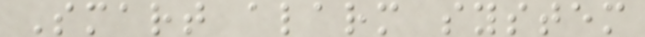Smart alarm system
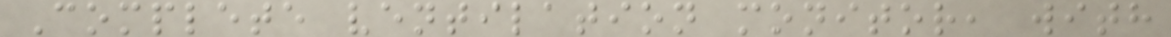Complete ventilation monitor, with
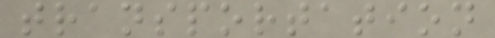transportation
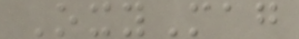OxyMag
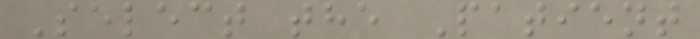Select the Patient
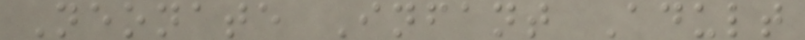Neonate Infant Adult
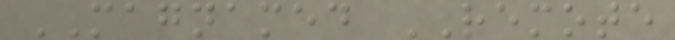MAGNAMED REMOTE
